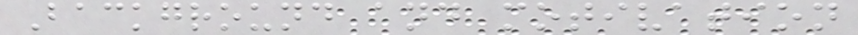Background and motivation
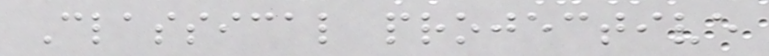Classical projective
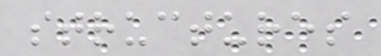structures
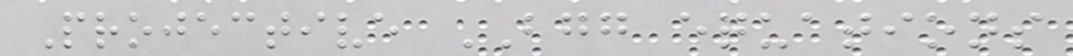Projective BGG equations
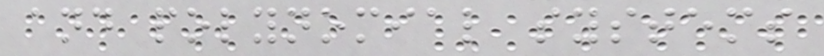and polynomial systems
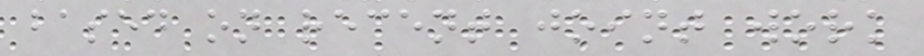based on recent joint work
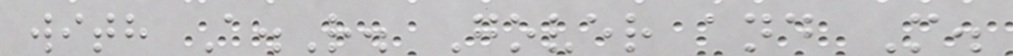with A.R. Gover and M.
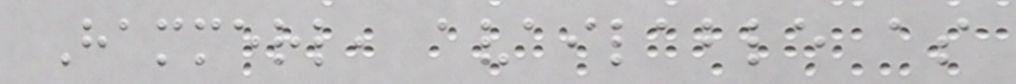Hammerl, available as
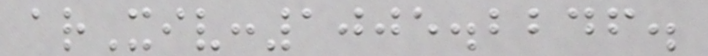arXiv:1005.2246.
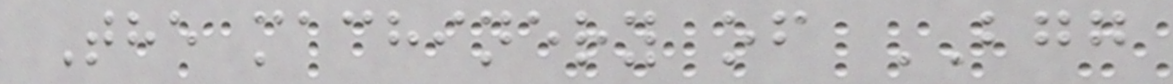The machinery of BGG
